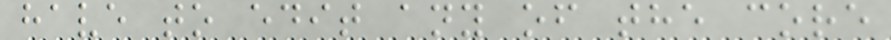have to edit any of the core
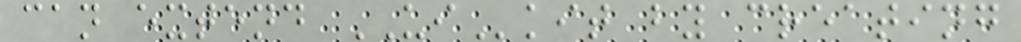can extend UIkit by creating
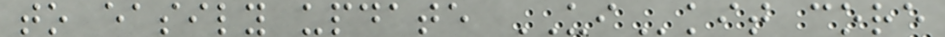to easily update UIkit core
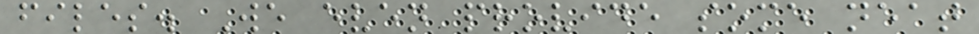files. We even provide some neat
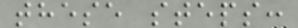these steps:
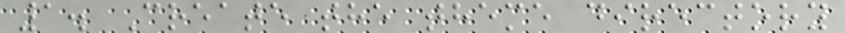1. Create the theme directory
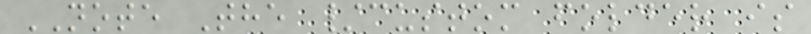NOTE The /custom folder is
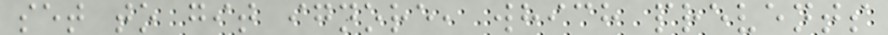set to git ignore, which prevents
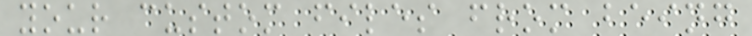your custom files from being
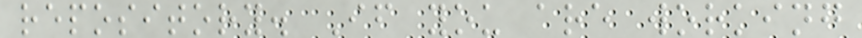repository. If you are working
